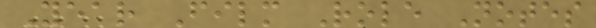Year Film Role Notes
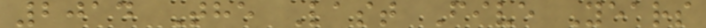2014 The Last Five Years
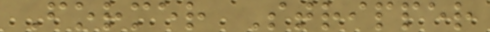Former Stripper
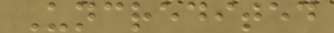Uncredited
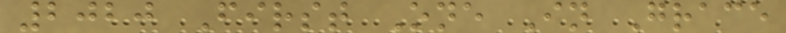2020 First One In Grace
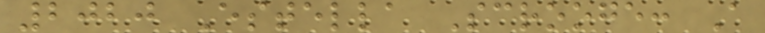2020 Estella Scrooge: A
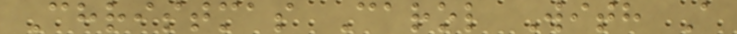Christmas Carol With A
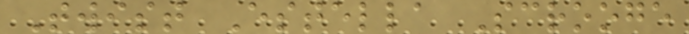Twist Estella Scrooge
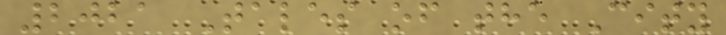2021 Tales of the City
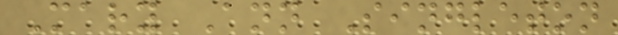Mary Ann Singleton
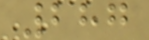287
